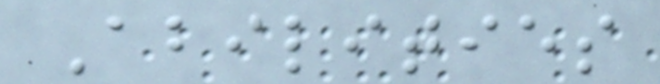Abilities
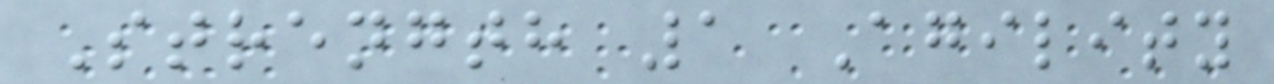Strength 1 Agility
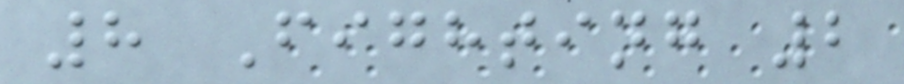8 Fighting 2
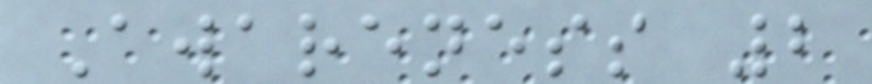Awareness 2
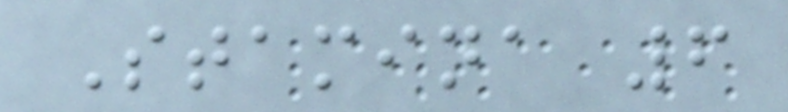Stamina 6
